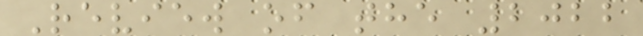Review of the 2022
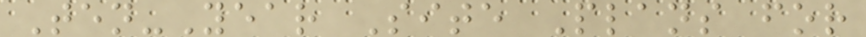Ten-Year Site Plans for
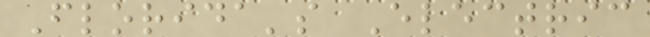Florida's Electric
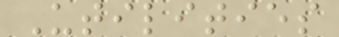Utilities
